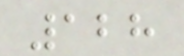128
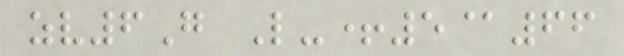zv6G L-+5@66
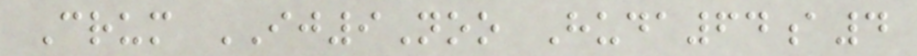Crum IJ9Noo Huda64a4
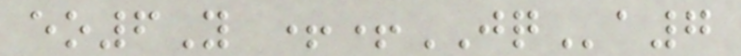eo6Y ++JQa7
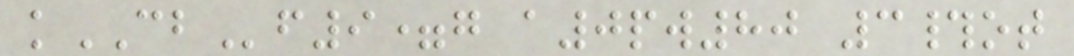kCBf9=g a0pw80 3#ot
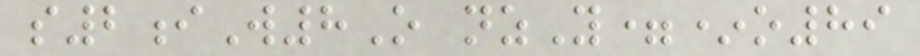s2iW8O nzY=*o89
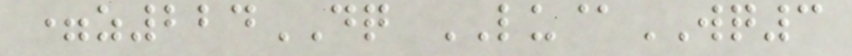=z224DQ LU@WQ3
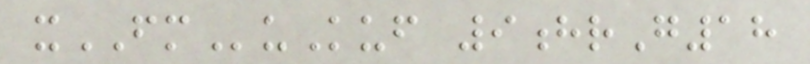xFMuKuf 9hrG18
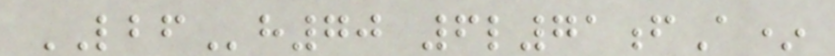LBFh70 6l71fA*
